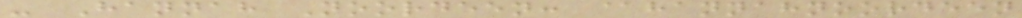- Hannah Noordeen: @hannahnoordeen
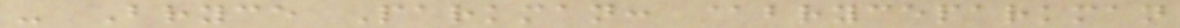- Bryce Parkman: @bryceparkman
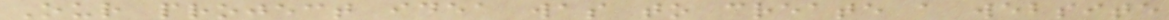Our project idea was to create a website
